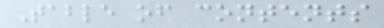Table of contents
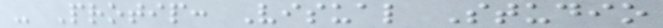- Protip: Visual Studio
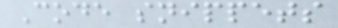Code snippets
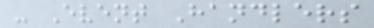- Event Handlers
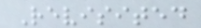Revisited
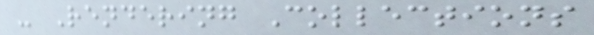- Rendering Collections
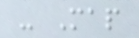- Map
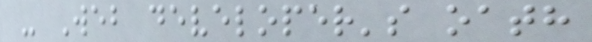- Web developer's oath
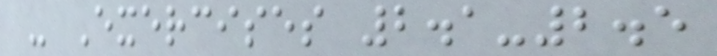- Exercises 2.1-2.5
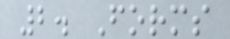2. Forms
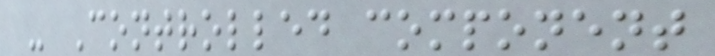- Controlled component
